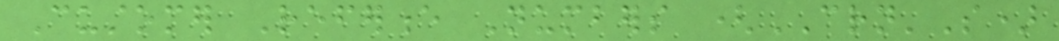Customer Reference Numbers (CRN'S)
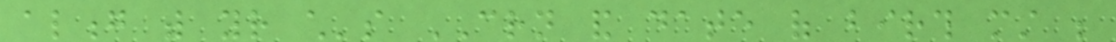along with your child's CRN and date of birth must be
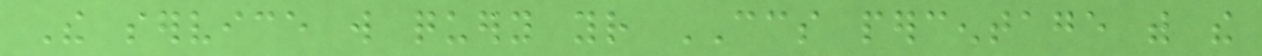The service will query your CCS percentage with the
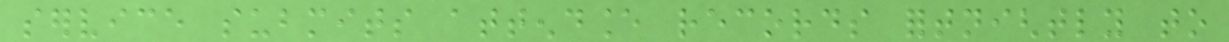service submits attendance records fortnightly to
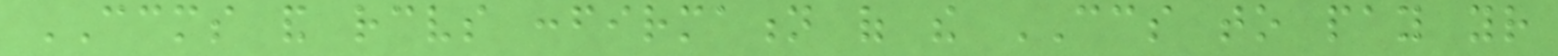CCMS and receives confirmation of the CCS to pay your
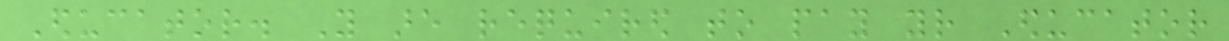Educator. You are required to pay your Educator
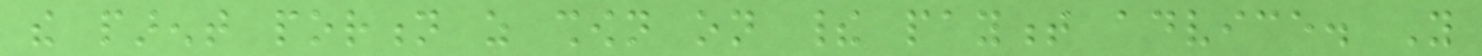the parent portion as shown on their payment advice. You
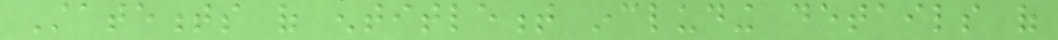Statements of entitlement including details of
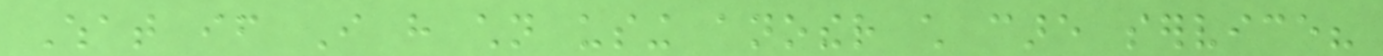What if I have children using another child care service?
